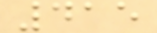415
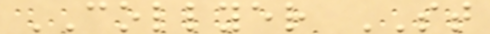COLLYER ST
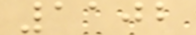1102
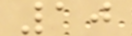10
